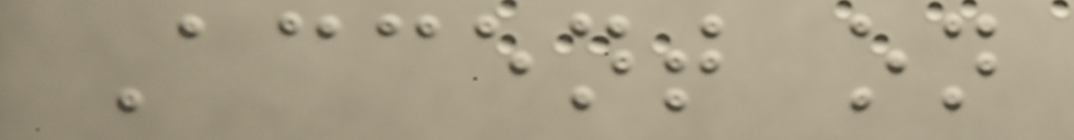Accent on
